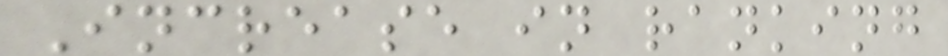Increase in ranking
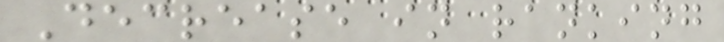Decrease in ranking
